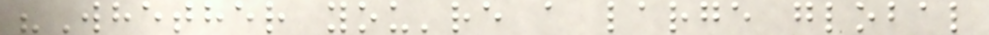"Whether you're a large global
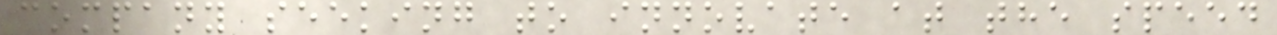company seeking to innovate at the speed
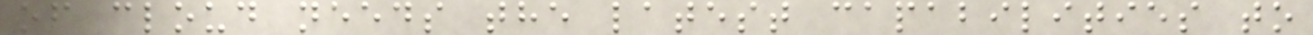of cloud needs the latest capabilities to
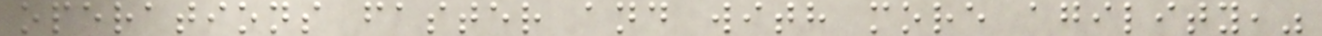operations faster and with more agility,"
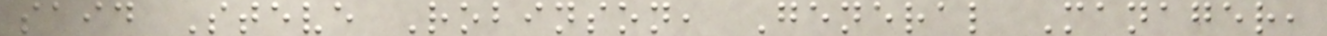said Steve Robinson, General Manager,
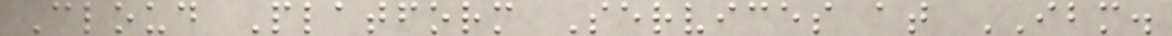Cloud Platform Services at IBM.
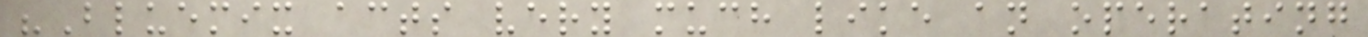"Bluemix acts very much like an operating
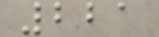221
